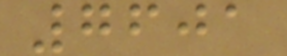7601
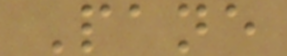Pane
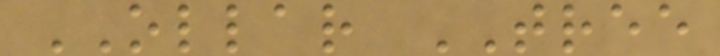OLLAR TREE
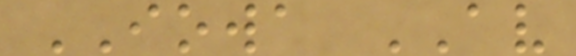IOWA AV
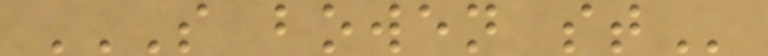S BOWEN ST
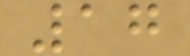17
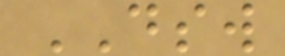DSW
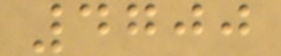4700
